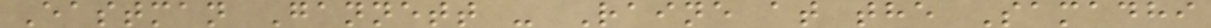Eastman Gannett - Raine at the Samadhi
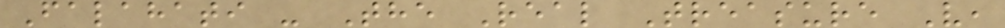Falahati - The Real Treasure V,
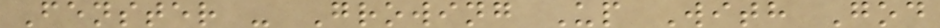Fenster - Growing Up With God
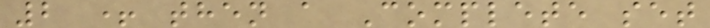2 + then a Complete set
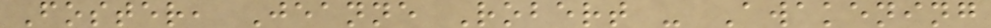Foster, Jeanne Robert - Awakening
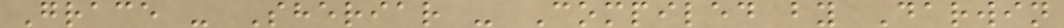Grace - Sheriar - Compiled by Darwin
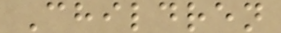Children
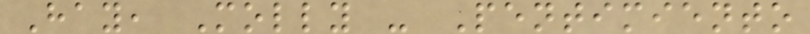Hay, Molly - Pentimiento
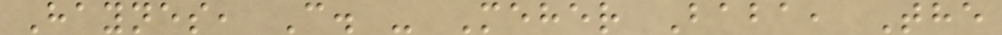Haynes, C. - Meher Baba, The
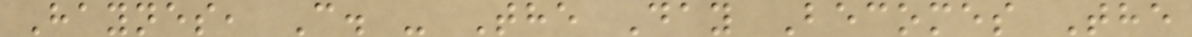Haynes, C. - The Day Becomes The
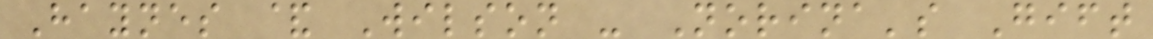Haynes & Wilson - Norina's Gift
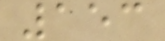153
